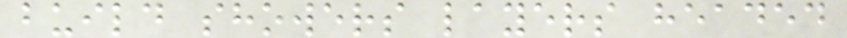build showers layers headed
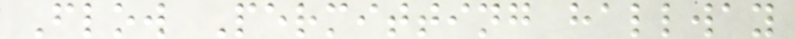Flow Permitting hallway
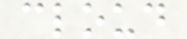cloud
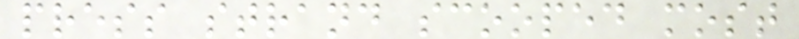press strand scooped most
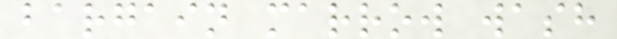bargain marrow wash
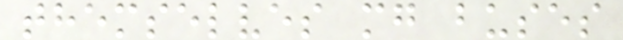themselves mg buses
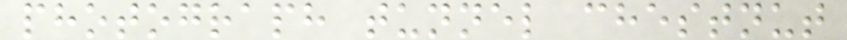photograph tunnel chestnut
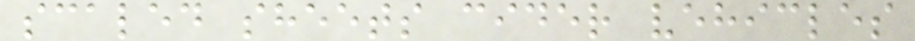scaled sheets cider vehicles
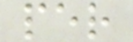per
